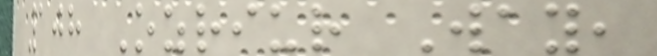108 Ozriur Way,
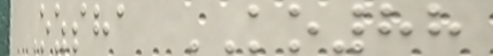Ozsha KO88
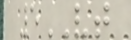5VT
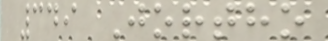349 Jortho
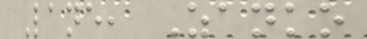Lane, Zanko
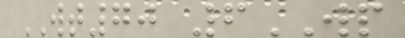WT70 6WP
